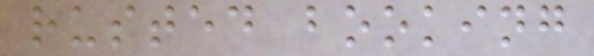rusted booking
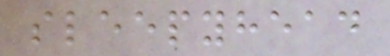sleepyhead
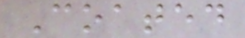Coated
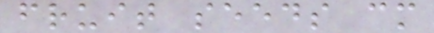fruit seeds cm
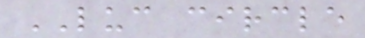LUC circle
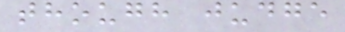though judge
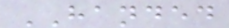HANDED
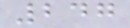247
